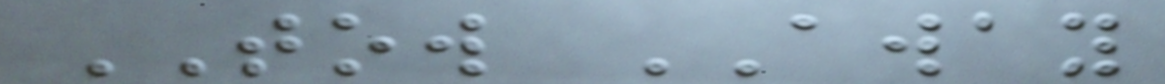TOW AWAY
